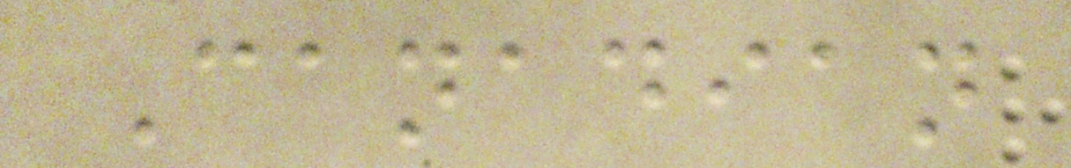Canadian
